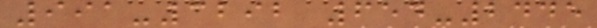991-3292 654-2445
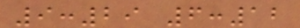9:29 6:12
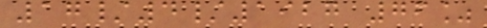17/4/1927 76%
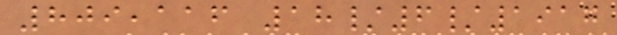809,116 18/6/1917
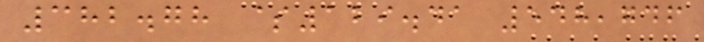382.78 $129.41 548,746
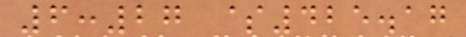6:27 $425.17
